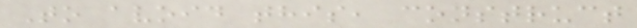To avoid this, construct
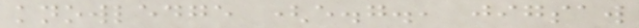knowledge (e.g., jigsaw
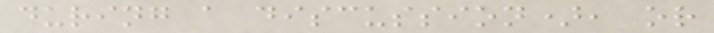during a discussion), or
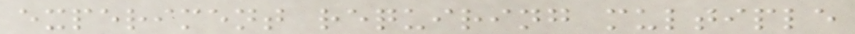experiment requiring multiple
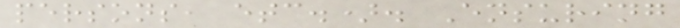persons, etc.). Ensuring
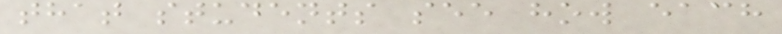that students see how each
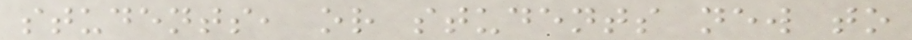students, or students new to
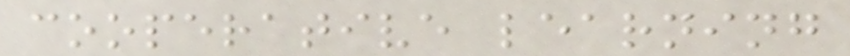cooperative learning
